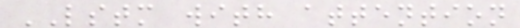LSTM with attention
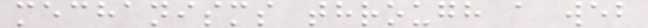mechanisms through a web
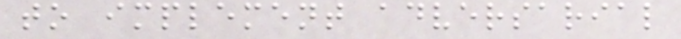to implement adversarial
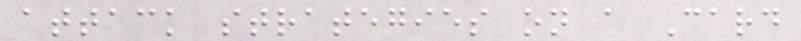attack strategies on a Card
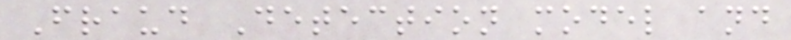Fraud Detection model and
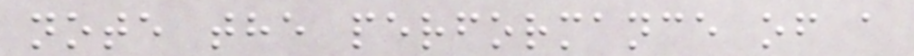note the performance of a
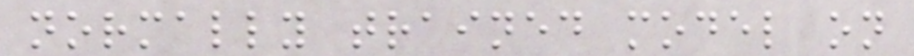normally trained model on
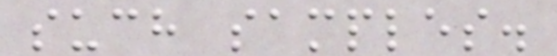such samples.
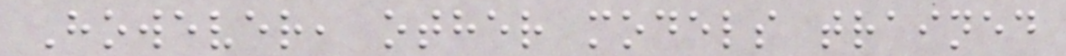However, other models trained
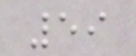59
